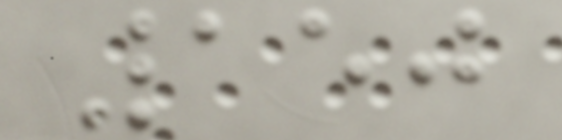150
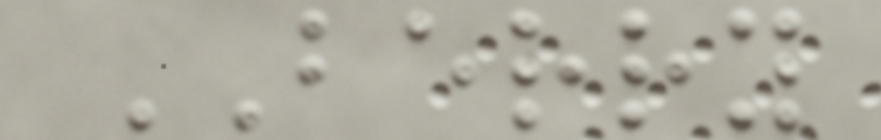BERRY
